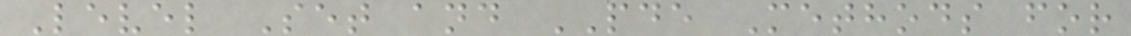Level Set and PDE Methods for
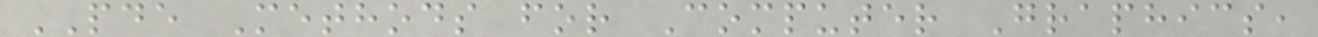PDE Methods for Computer Graphics,
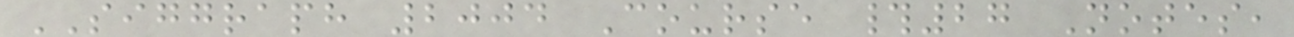SIGGRAPH 2004 Course #27 Notes,
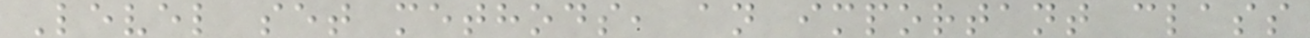Level set methods, an important class
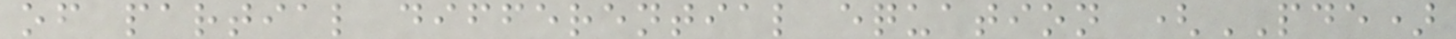of partial differential equation (PDE)
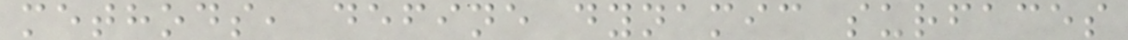methods, define dynamic surfaces
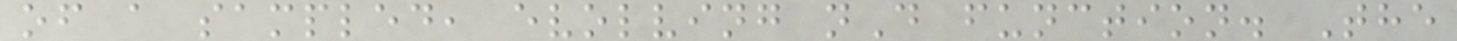of a sampled, evolving nD function. The
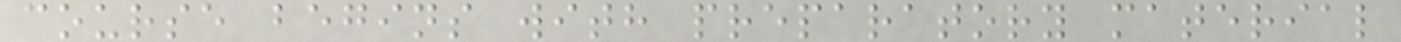course begins with preparatory material
